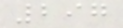297
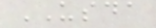USDA
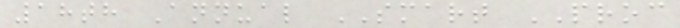18th Annual SMART PROC
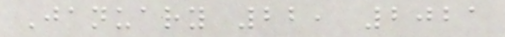January 22, 2021
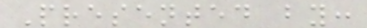Presented by:
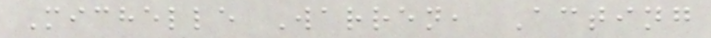Michelle Warren, Acting
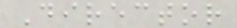Director
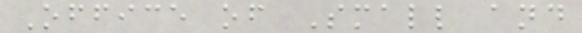Office of Small and
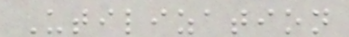Utilization
